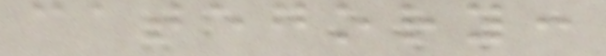category:
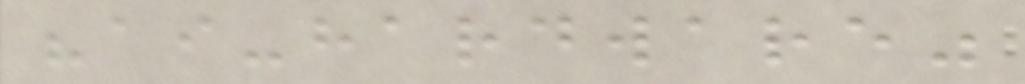"ai-hardware"
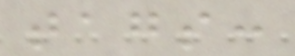tags:
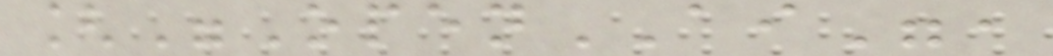["OpenAI",
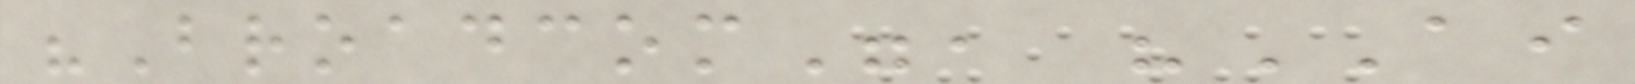"Broadcom", "AI
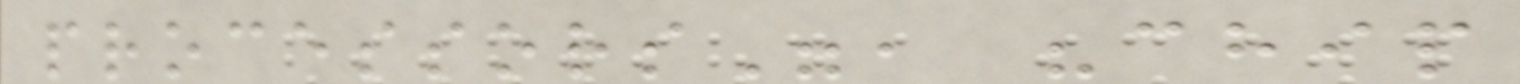processors", "chip
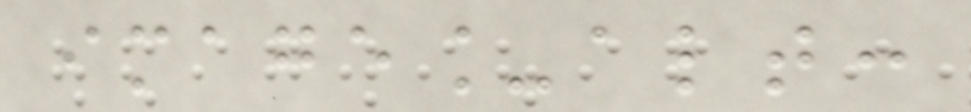image_alt:
